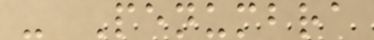- Penumbra
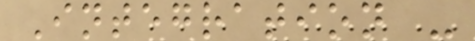Integration -
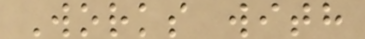Works with
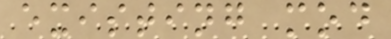existing mod
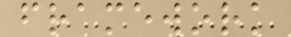framework
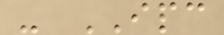- IPC
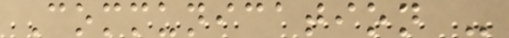Communication -
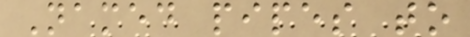Named pipes to
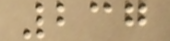237
